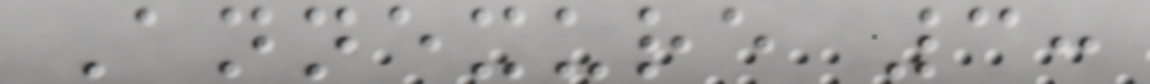Annexure 3:
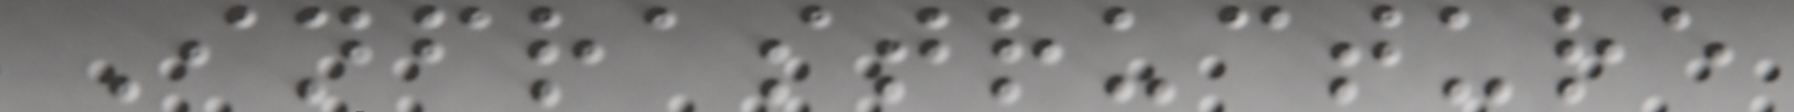Infrastructure
